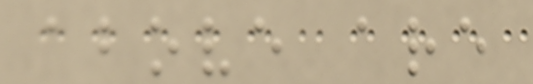above are
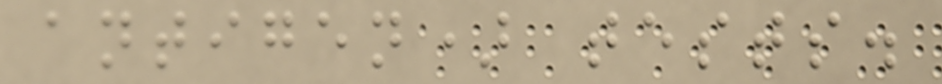antigen) tests.
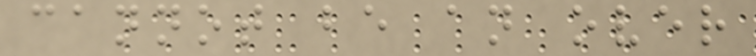cannot be an over
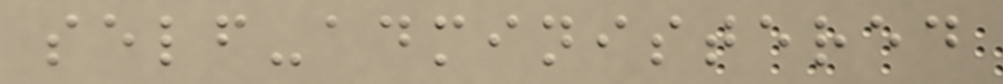self-administered
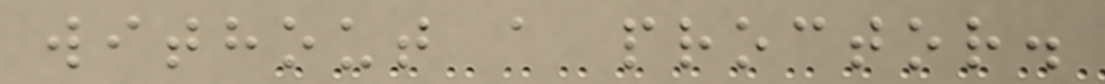without a proctor.
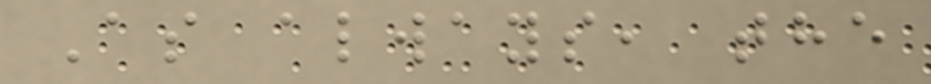As always, the
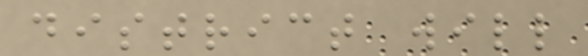district will
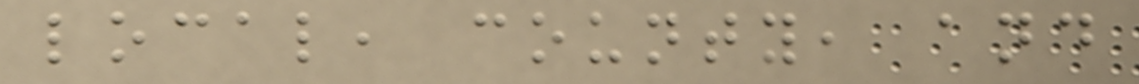local, county, and
